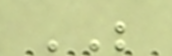BE
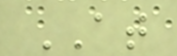AT
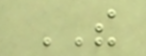THE
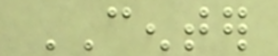CENTER
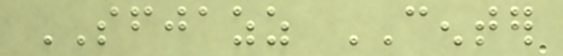SFJAZZ CENTER
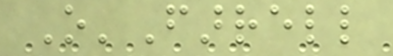O'Farrell
